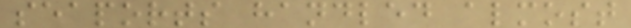seaports handled almost
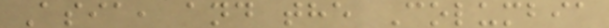Asia, and the Columbia
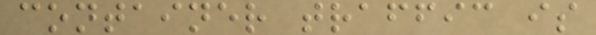container traffic is
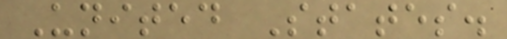United States.
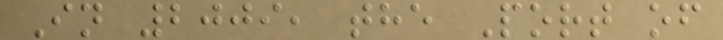In 2009, the Port of
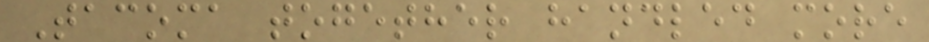Tacoma together handled more
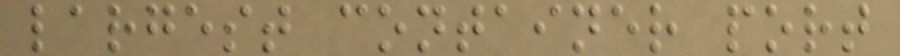largest container port
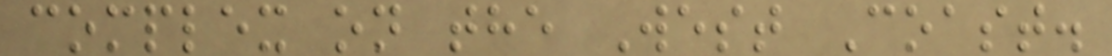complex on the West Coast.
